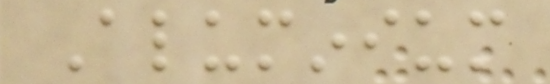Aluminium
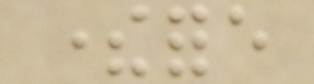therefore
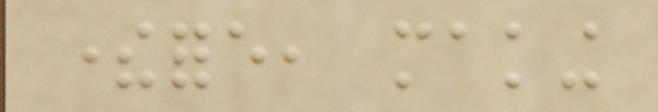therefore, making
